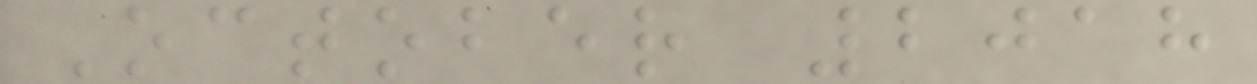October 2018
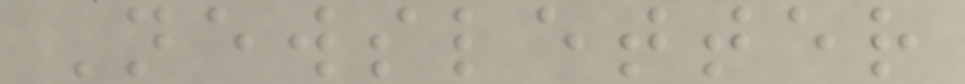Newsletter
